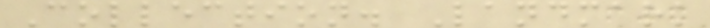Collection. Landmark
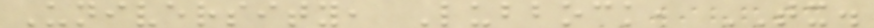University, Lubbock, TX.
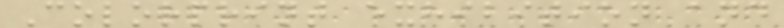Colorprint exhibition and
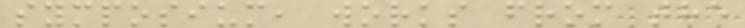symposium, works from the
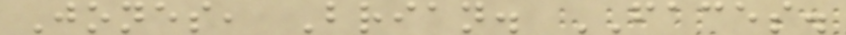Jones, Brian. FACES.
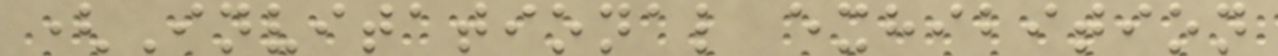(Invitational exhibition
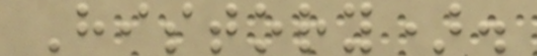History).
